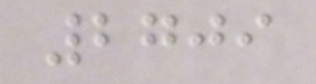2709
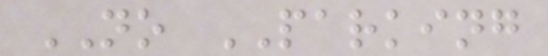NO PARKING
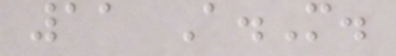11 A.M.
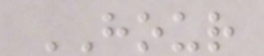HOUR
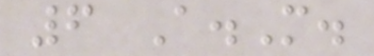6 A.M.
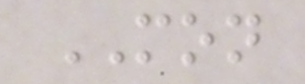MON
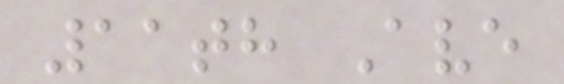11th Ave
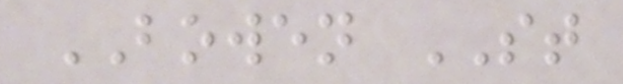BOWEN ST
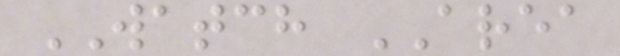WATCH AREA
